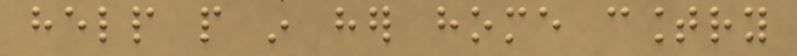help people in her home country
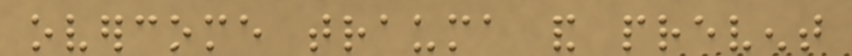overcome trauma and prevent
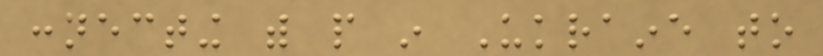connecting with people in Ukraine to
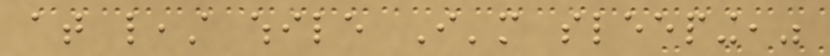at least while I'm sleeping,"
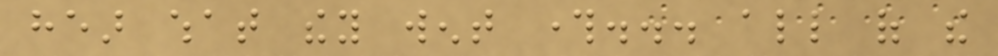hear what they went through... all of the
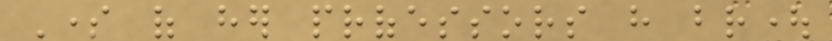Some of her professors have brought
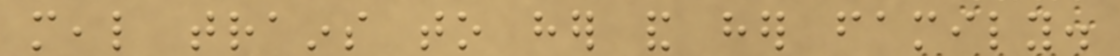meal trains to her and her family.
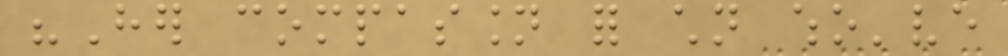"Her compassion for children who've
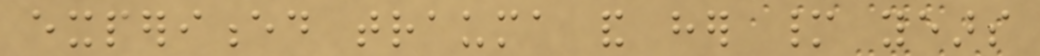experienced trauma and her many years
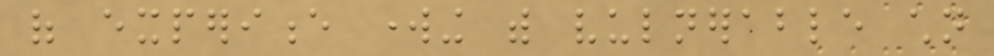of experience working with vulnerable children
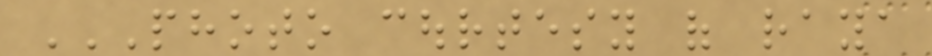PHOTO COURTESY OF RAYA
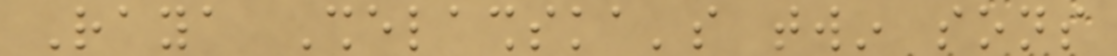Raya Shelashska's twin sons
